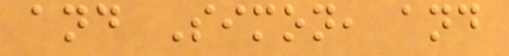and Simon, and
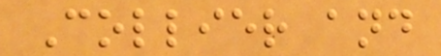Collier and
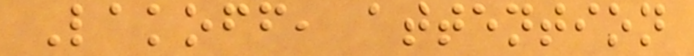Lakoff, attention
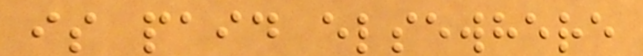is paid elsewhere
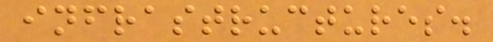infrastructures.
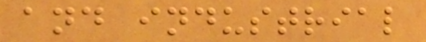and industrial
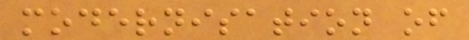modernisation of
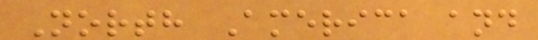North America and
